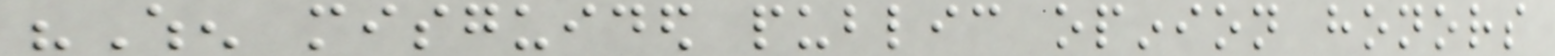"When misguided public opinion honors
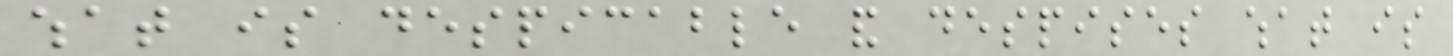what is despicable and despises what is
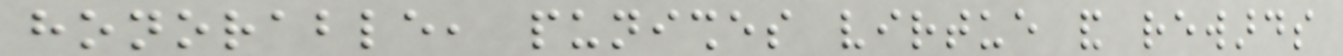honorable, punishes virtue and rewards
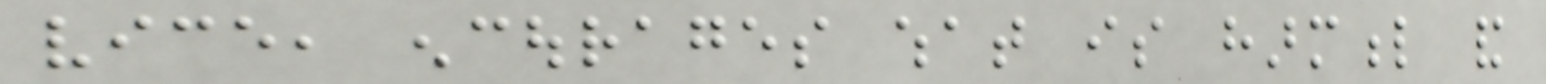vice, encourages what is harmful and
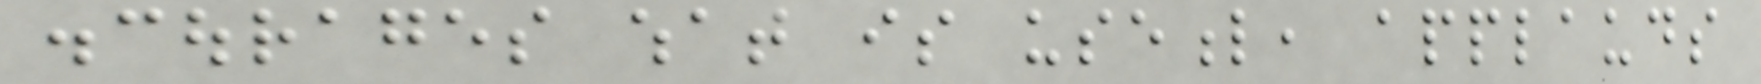discourages what is useful, applauds
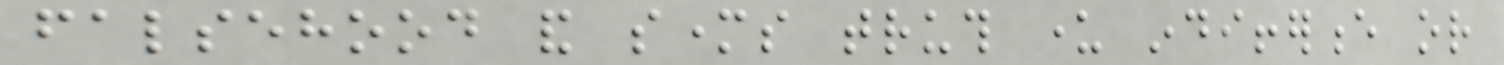falsehood and smothers truth under indifference or
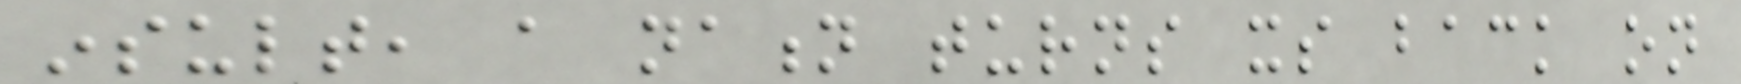insult, a nation turns its back on
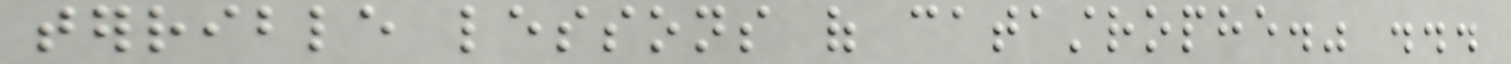terrible lessons of catastrophe." ...
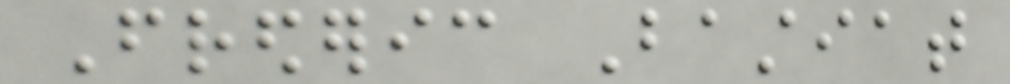Frederic Bastiat
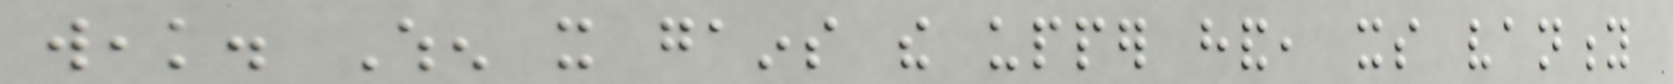weak. When it gains the upper hand, its vanity
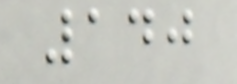140
